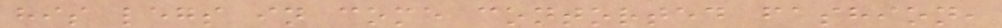his legs in come contorted fashion,
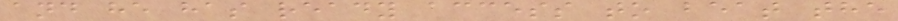and he has ready access to beat the
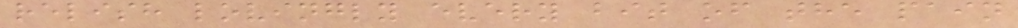relish lovingly every bit of the pain
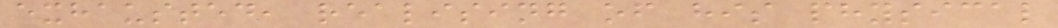exhausted, realising of his physical
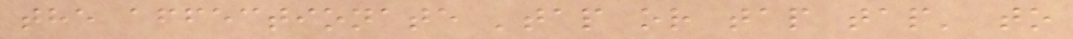the affectionate 'tap or tap tap' to
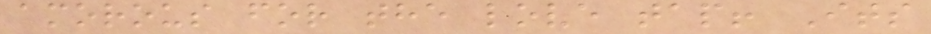amorous for the love tap! Its
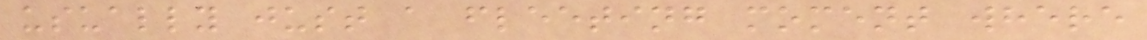usually just a fleeting moment where
